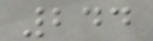244
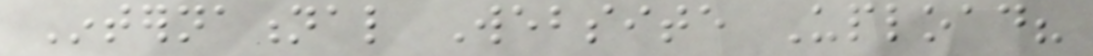International Website Upload?
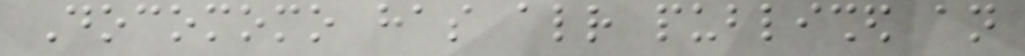Docomomo has already published an
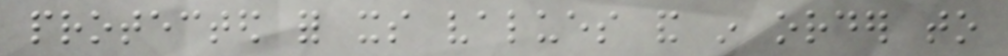protected for its values and in order to
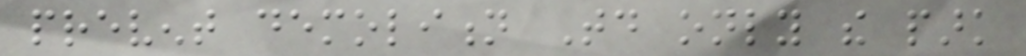prevent demolition Today only the park
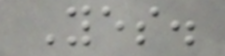Yes.
